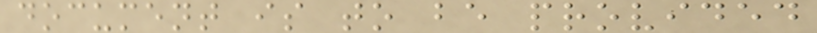document is to be provided
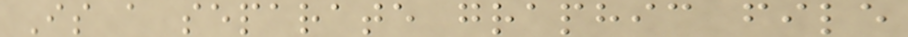Is a separate graphic file
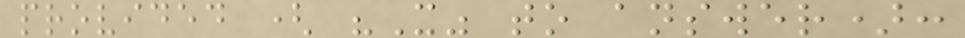provided ( "X" to answer):
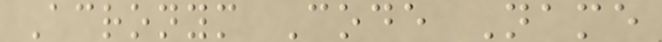Acronym Code Name
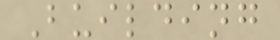Building
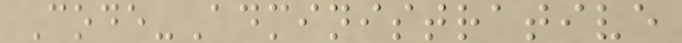Code-Administrative
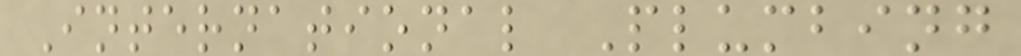International Plumbing
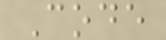Code
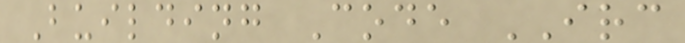Building Code IRC
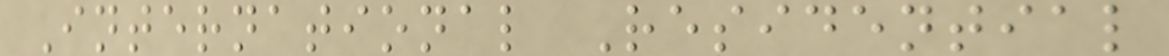International Residential
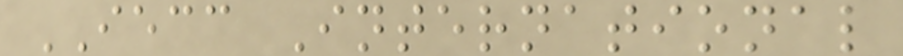IECC International
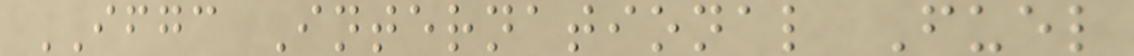IFGC International Fuel
